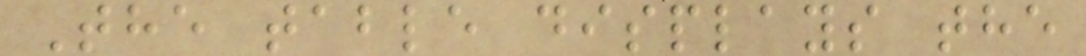The table displays the
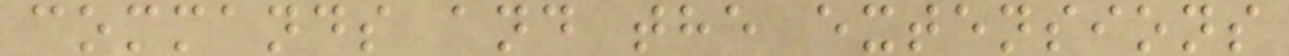commands and the extensions
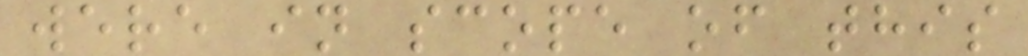were in scope of this
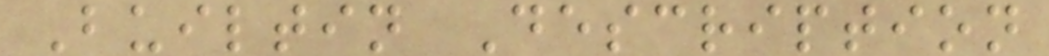Builtin Description
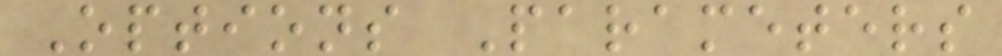Options Parameters
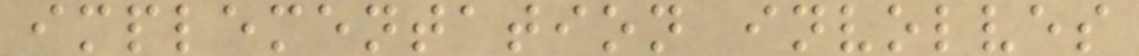implementation involves
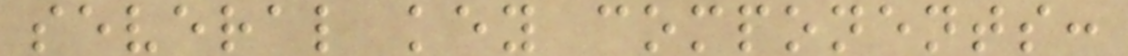several key components:
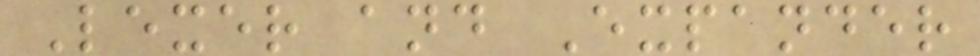Lexer and Expander
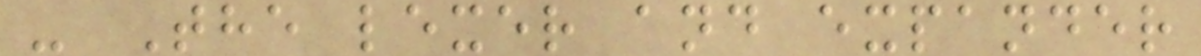- The lexer and expander
